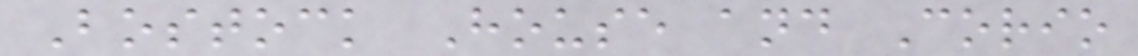Bostock House and Corio
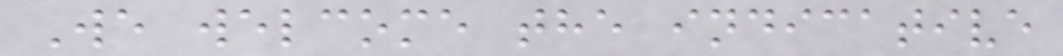We welcome the indicative
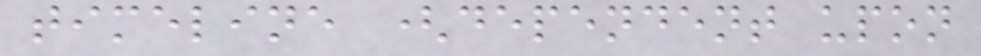timeline (dependent upon
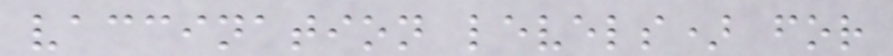vaccination levels) for
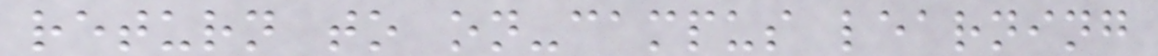return to on-campus learning
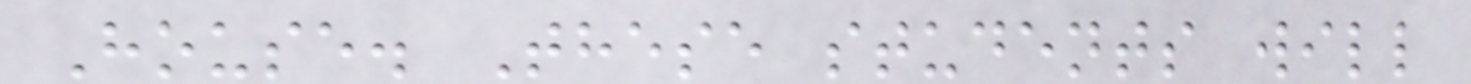House. These students will
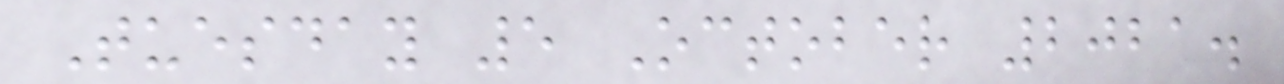Tuesday 5 October 2021.
